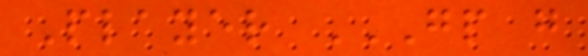Player GP G
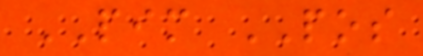PIM POS
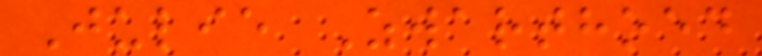Julie Zwarthoed
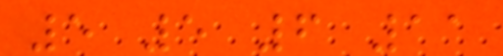5 5 6 11
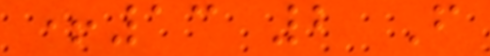+13 2 F
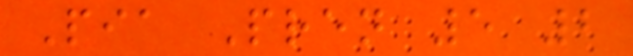Pia Pren 5 2
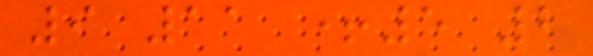9 11 +5 2
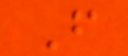F
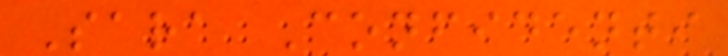Sara Confidenti
